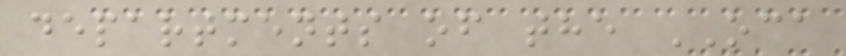departments of the OCA
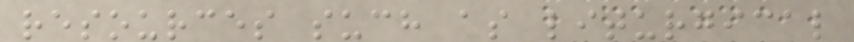resources such as liturgical
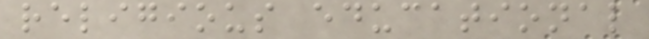religious educational
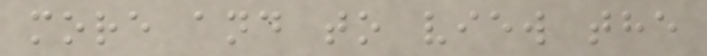more and to view the
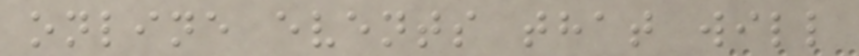online events that will
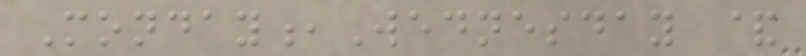Monday,Wednesday &
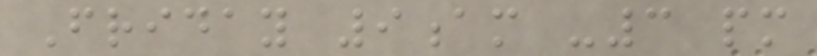Friday 9am -3 pm
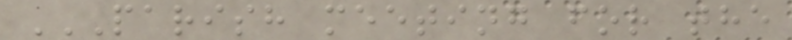PARISH MEETING FOR THE
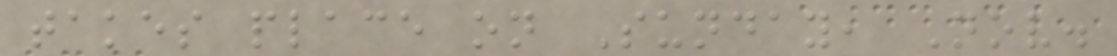takes place on Sunday, Nov.
